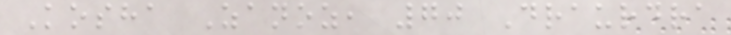Kosha Zanoz, 70 Draurdra
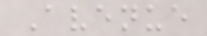Avenue
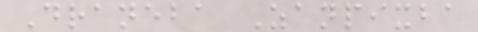Draneba Zanpixba
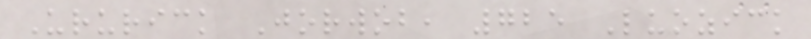Ururick Jorwob, 725 Luozick
